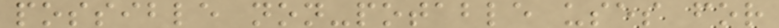possible non-potable uses for
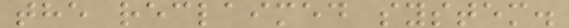the reclaimed system.
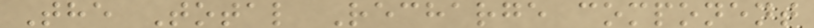The Total Recharge component
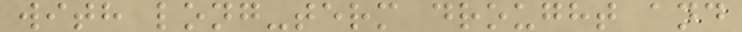with long-term drought and
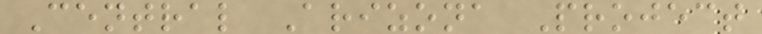Central Arizona Project
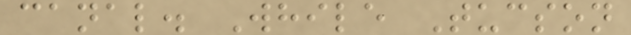canal. While Tucson
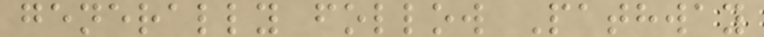generally follow Pathway
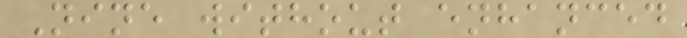Nine without enhanced
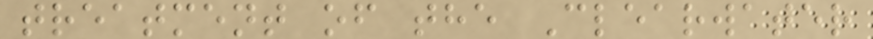treatment of the Clearwater
